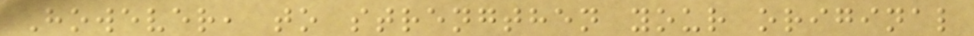However, to strengthen your original
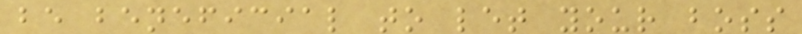be beneficial to let your boss
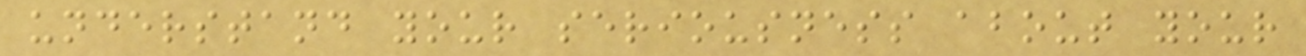understand your seriousness about your
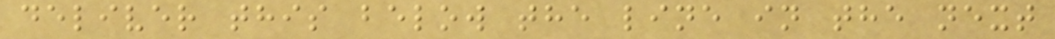deliver this below the line in the next
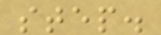step.
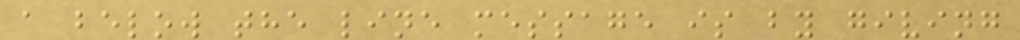a below the line message is by giving
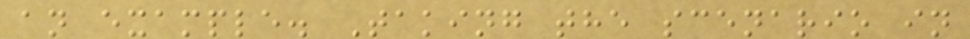an example. Taking the scenario in
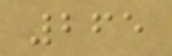265
